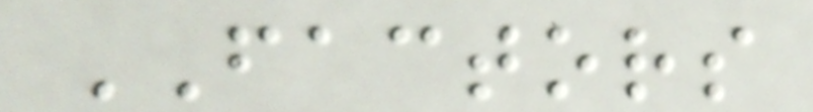FACTORS
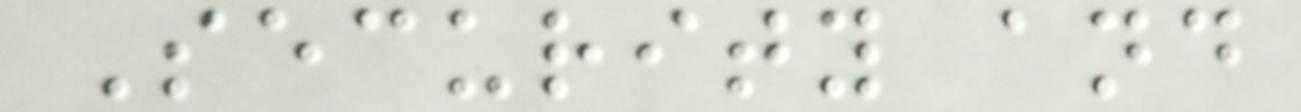Security and
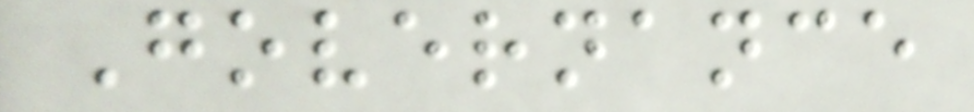Governance
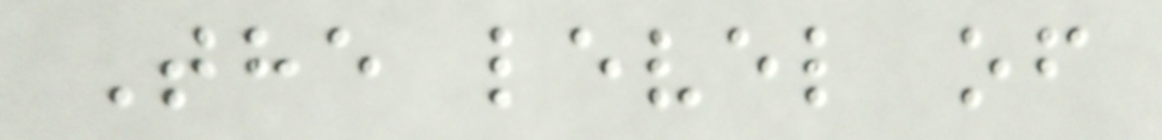The level of
